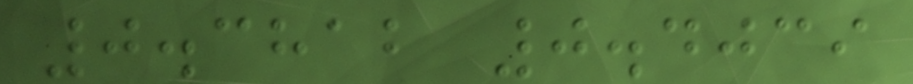0.3812 0.4039
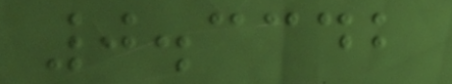0.3342
